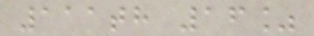111th 16%
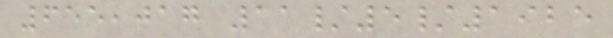655,017 11/5/1925
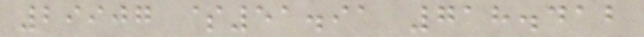29907 $51.91 718.412
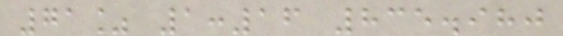71% 1:16 835.980
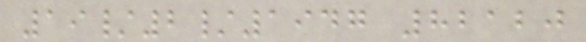19/2/1947 82120
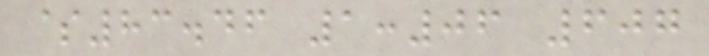$83.46 1:06 607
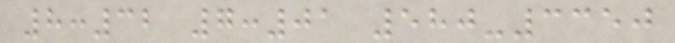8:32 7:01 580-3350
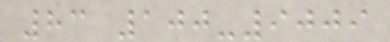83 100-9009
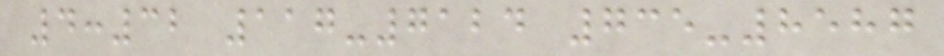4:32 117-7124 735-8587
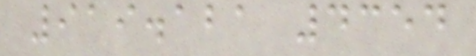919.121 4354
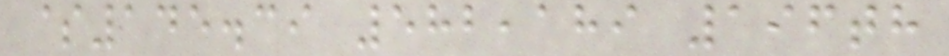$145.39 582,189 196th
